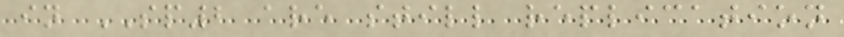in SP2 are still replication
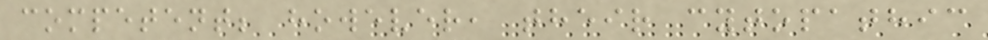competent; however, their cytopathic
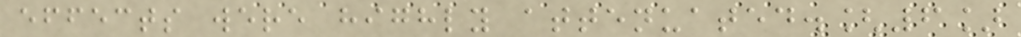effects were highly attenuated.[6]
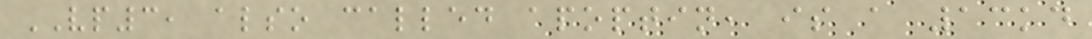VP3, also called apoptin, is a 13kd
